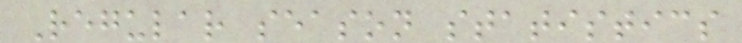Regular season statistics
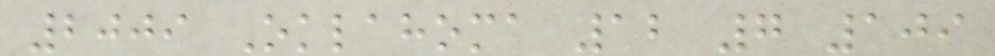2009 Oklahoma 12 7 109
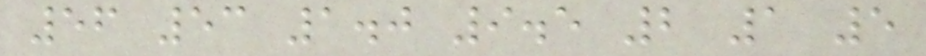56 53 1.0 9.5 2 1 5
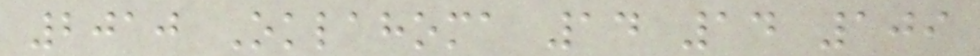2010 Oklahoma 14 14 109
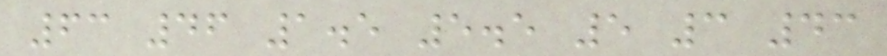63 46 1.5 5.5 5 3 43
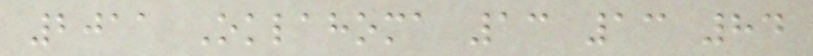2011 Oklahoma 13 13 84
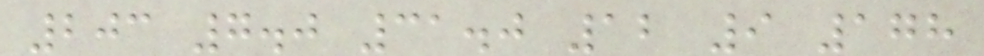203 7.0 31.0 12 9 178
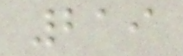219
